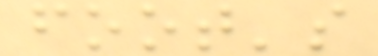foot's
